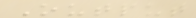Output
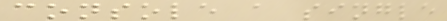console a single
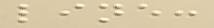line:
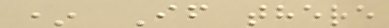* If there
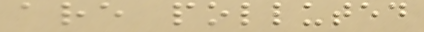are polluted
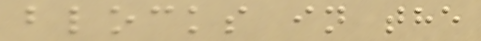blocks in the
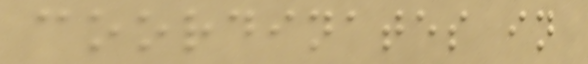coordinates in
